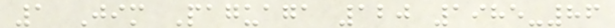1 Jim Paguaga 120 1985-86
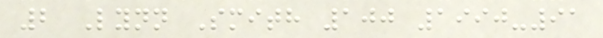2 Lynn Smith 100 1990-91
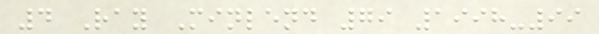4 Ray Minlend 79 1998-99
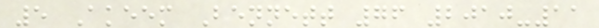5 Akeem Bennett 76 2010-11
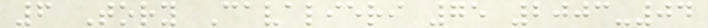6 Tory Cavalieri 75 2003-04
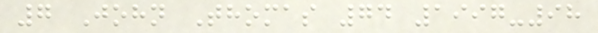7 John Thomas 74 1997-98
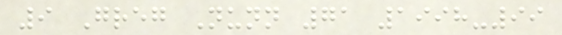9 Greg Nunn 71 1998-99
